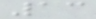13
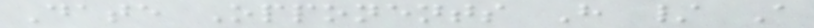Date Opponents H / A
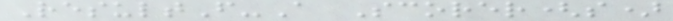ResultF-A Scorer(s)
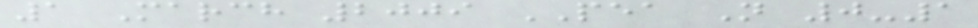1 March 2009 PEA N 0-1
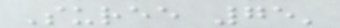Suree 75'
